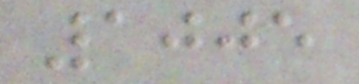1005
